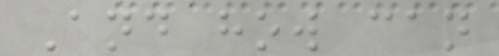And how can
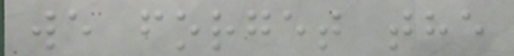we forget the
